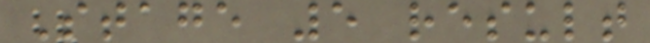Stage 5 result
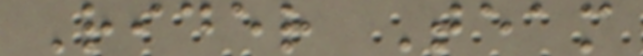Rider Team
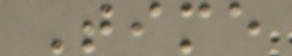Time
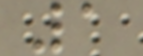1
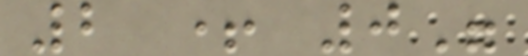2 + 0"
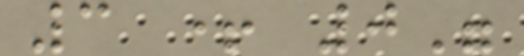3 + 0"
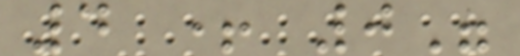4 + 0"
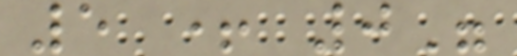5 + 0"
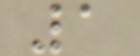1
